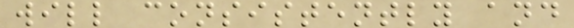will consistently and
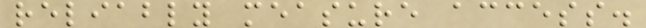reliably measure access.
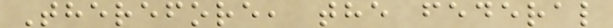Therefore, the federal
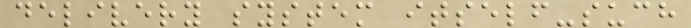delivery system itself-such
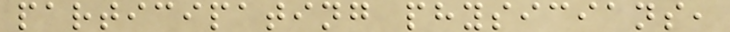participating physicians,
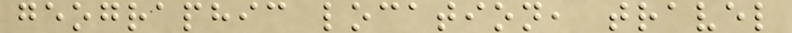geographic location, travel
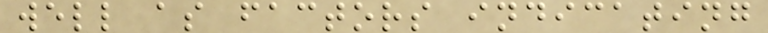well as factors indicating
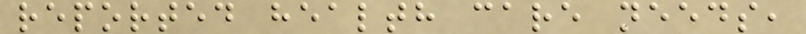reported health care needs,
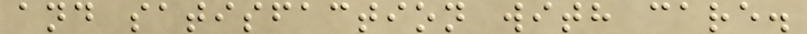and satisfaction with care.
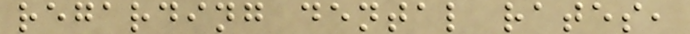regarding dental rates,
